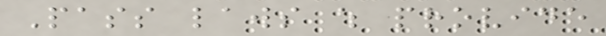Pass laws which provide
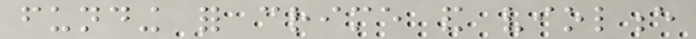funding for crime and violence
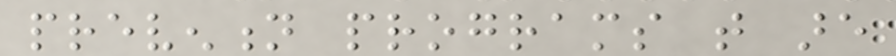prevention programs that are
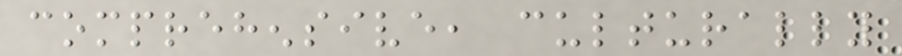comprehensive, culturally
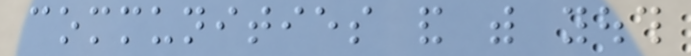communities and with youth
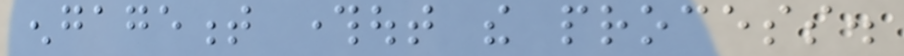engagement throughout the process.
